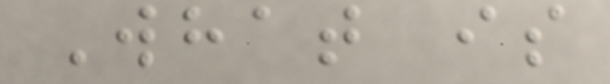What is
